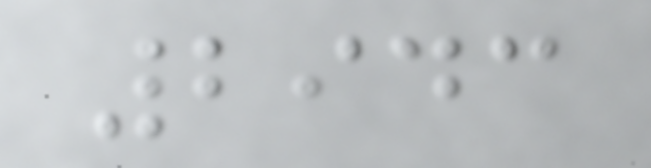2943
